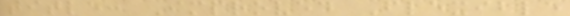title: Improved Flexible
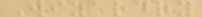Wizardry
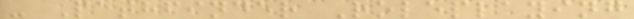- Pathfinder Roleplaying
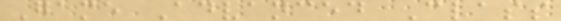Game Advanced Class
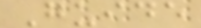Guide
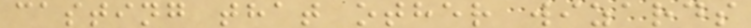casting that other wizards
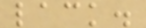lack.
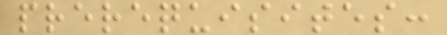prerequisites:
